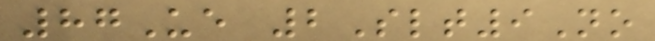87Ue 2Slt9No
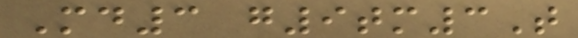Md3 g9tm3T
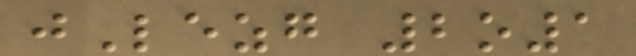jLezg 2o1
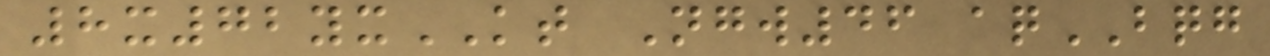8x72yxKT Ngw46 aqBQG
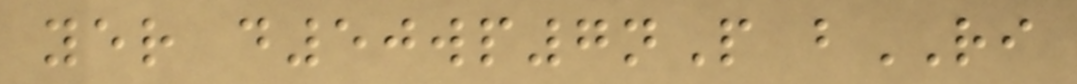yer d50wp7nP bRI
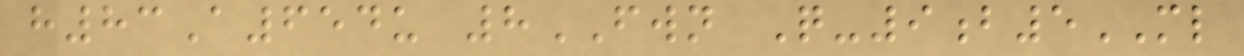h83A654u 8FWN Q-9b5ML
